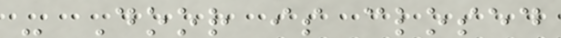- Door is closed
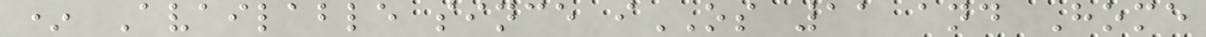* Available since iOS 11 and Home
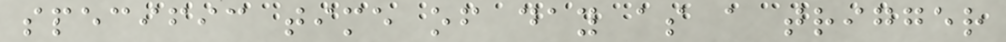specific time of day as a trigger
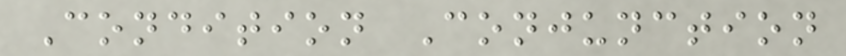Condition Conjunction
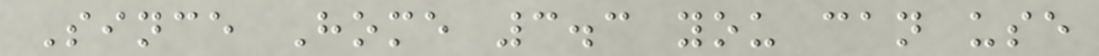Since Home 3.3 you can use
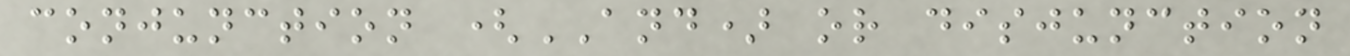conjunction (AND) or disjunction
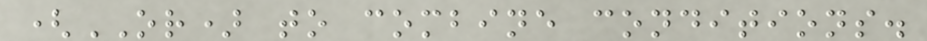(OR) to combine conditions.
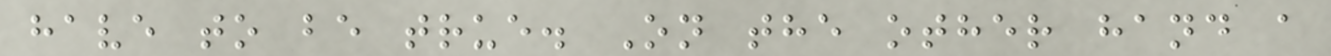have to be true. On the other hand a
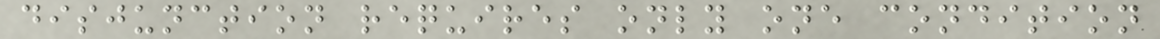disjunction requires only one condition
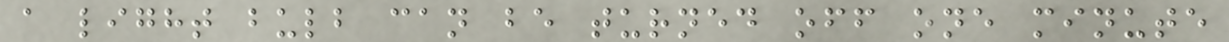a light bulb can be turned off one minute
